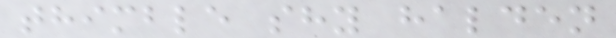thimble shy halden
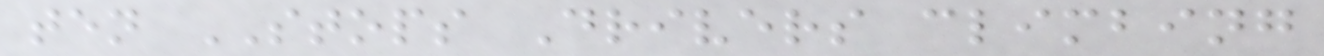ten STOPS Drivers climbing
